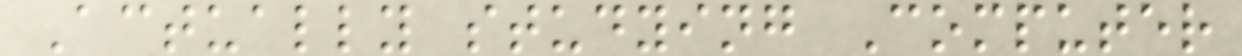Actually studying Computer
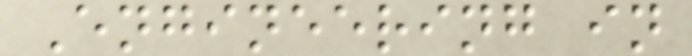Engineering in
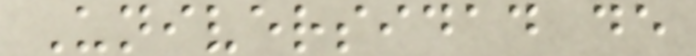Universidad de
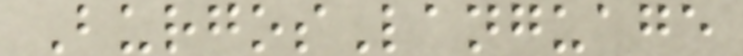BurgosLanguage
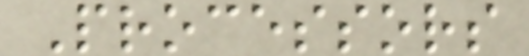Processors
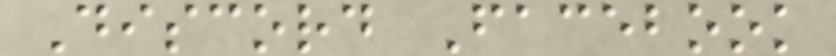Discord Facebook
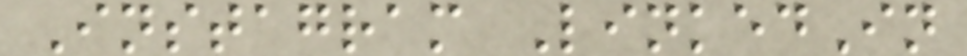Instagram LinkedIn
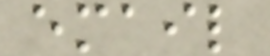email
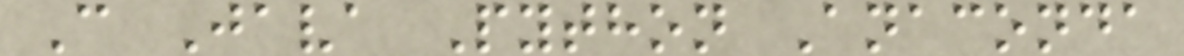C Java Python Anaconda
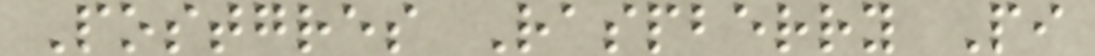Postgres Raspberry Pi
